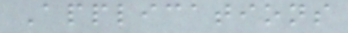Applications
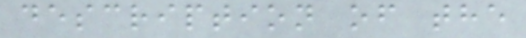description of the
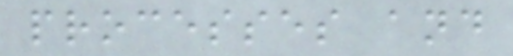processes and
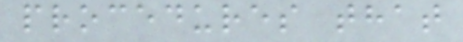procedures that
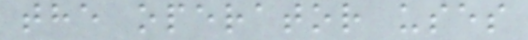the operator uses
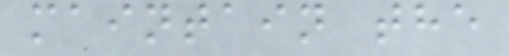maintain the
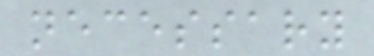necessary
